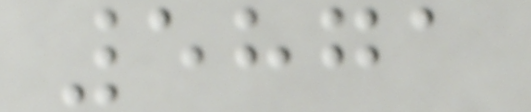5871
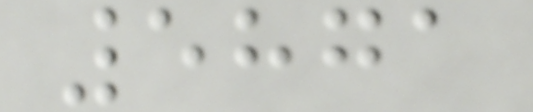5871
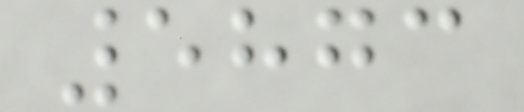5873
